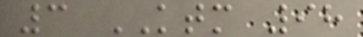3 KTM 98
